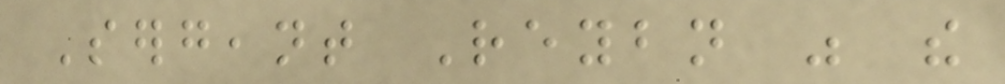Sergeant Reybn was the
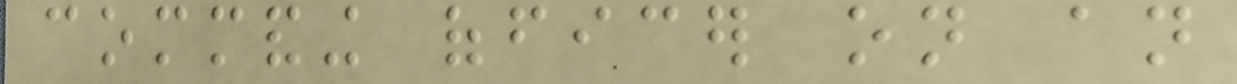commanding officer on an
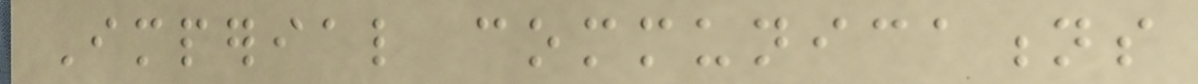Imperial communications
